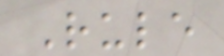Rule
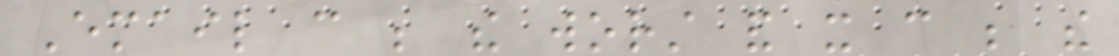Email can be the worst and it can be the
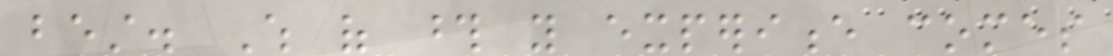best. Which of those you experience comes
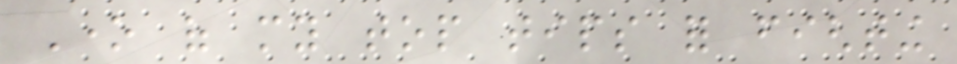One of my top tips for fighting
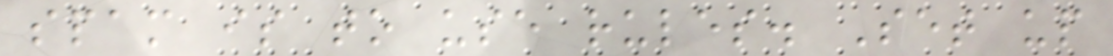spam is to use rules. Set up
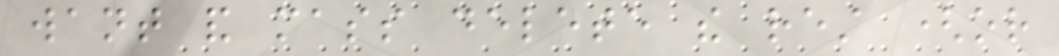want and mass delete the rest (or
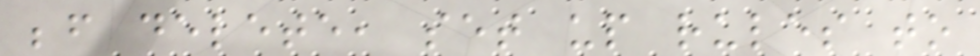before delete, set up rules to
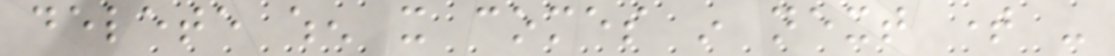delete when it comes in next time -
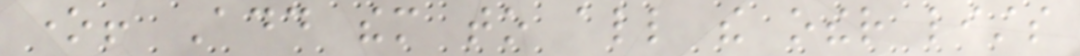one! Add them to all the other lists
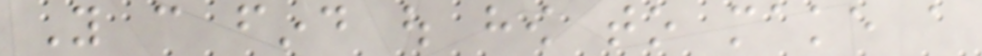You can find out how to make a
